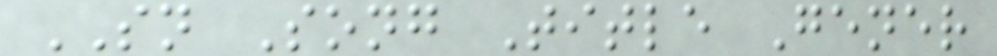SN Song Title Gener
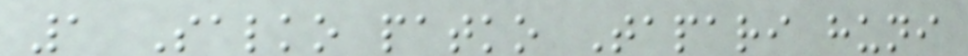1 Salko patko Tapari huni
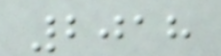2018
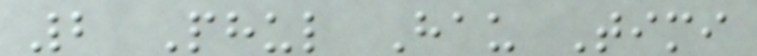2 Phul Hau Timi
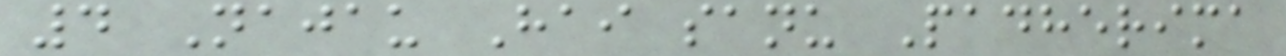4 Najau Hai sanu Padherima
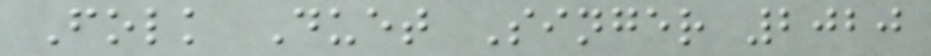Folk Duet Singer 2020
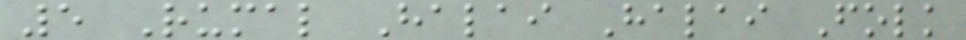5 Rumal Halai Halai Folk
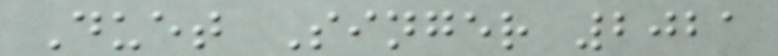Duet Singer 2021
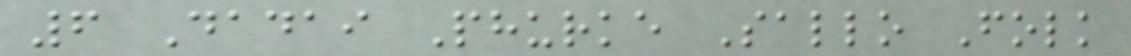6 Dadai Phurke Sallo Folk
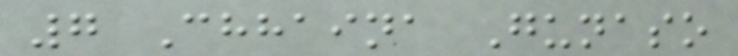7 Chhaina Gunaso
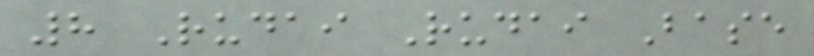8 Rudai Rudai Base
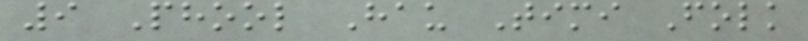9 Phool Hau Timi Folk
